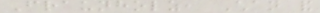Fraunholz, Chan and
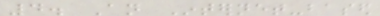4. An Internet-based
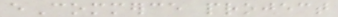eCommerce project
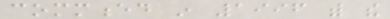commenced in 1996 with the
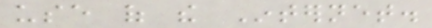use of the Internet.
